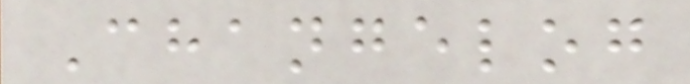Changelog
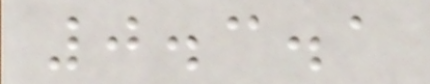0.3.1
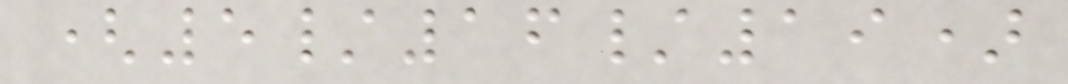(5/16/19)
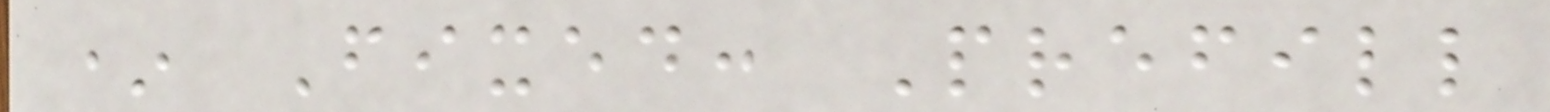* Fixed: Prefill
